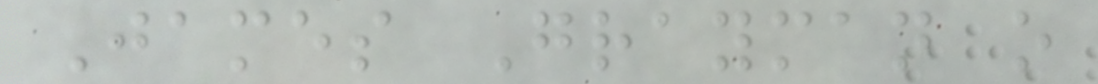James Grayman o
